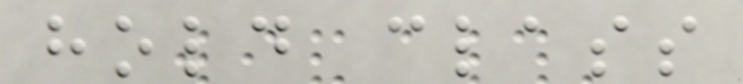hold class
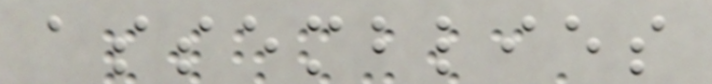assemblies
